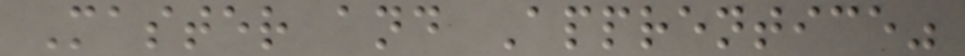Master and Apprentice"
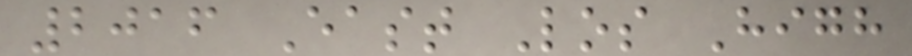2016 East Los High
